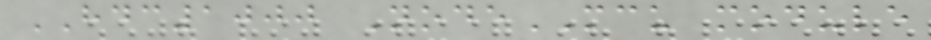HDC1000 NodeMCU module
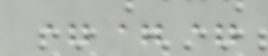===
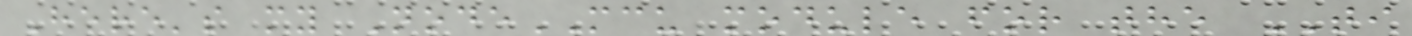Here's my NodeMCU module for the TI
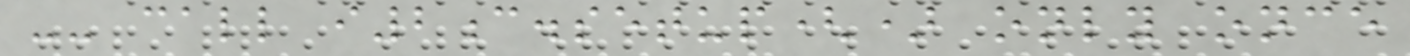-- call i2c.setup() only once
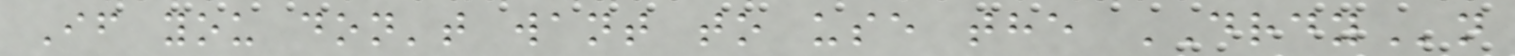If you don't want to use the DRDYn
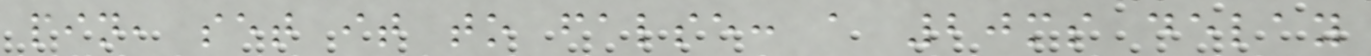pin, set it to false: a 20ms delay
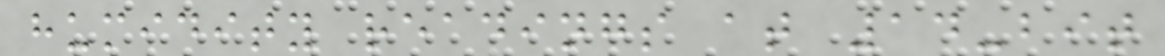humidity readings at 14-bit
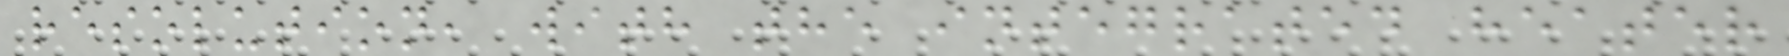resolution, with the integrated heater
